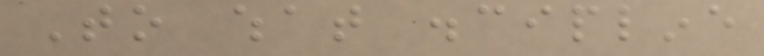To what discipline
